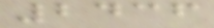2436
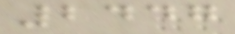2447
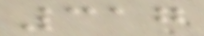317
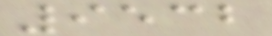9532
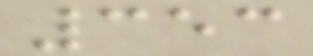353
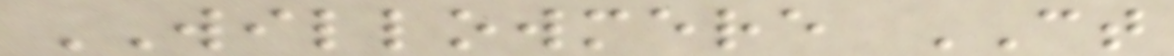WILLOWMERE CT
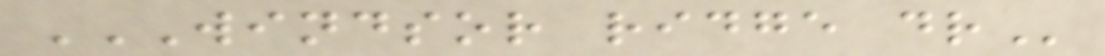WINDSOR RIDGE DR
